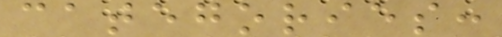categories:
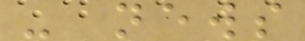- news
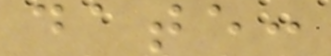date:
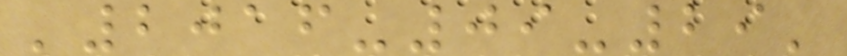'2016-09-29'
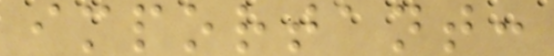important:
